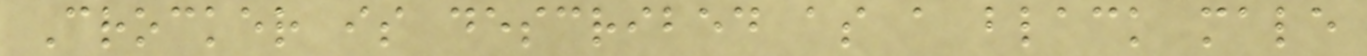Crocker is described as a black male
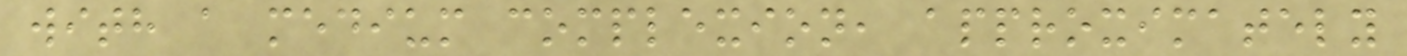with a medium complexion, approximately
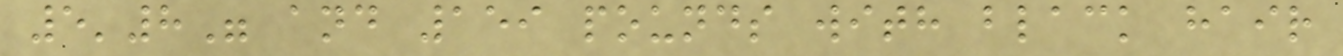5'8" and 159 pounds with black hair
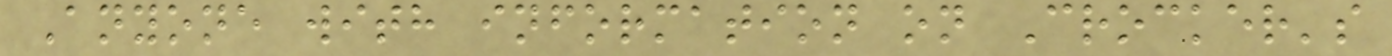Anyone with information on Crocker's
